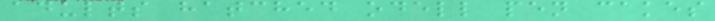adults hatched odell pen cakes
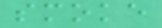smoke
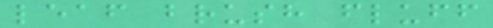leaf brush fluff
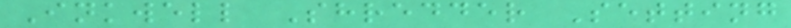Inkwell Shredder Setting
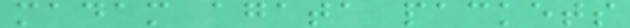madam agata packets
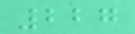227
